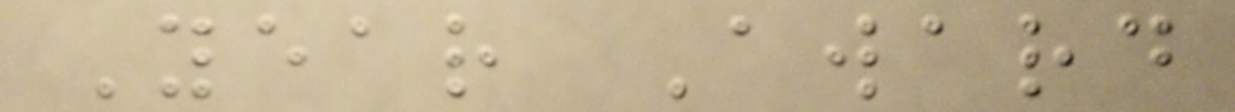Year Award
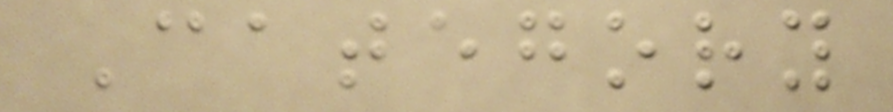Category
